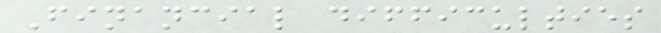Financial difficulties
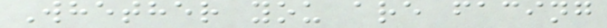Whether you are facing
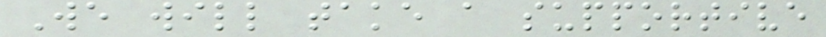We will take a supportive
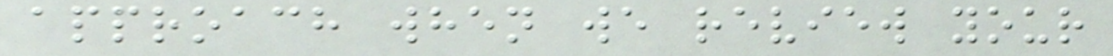approach when we review your
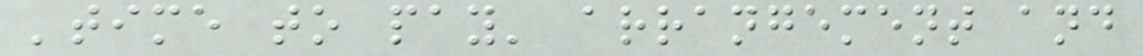'time to pay' arrangement and
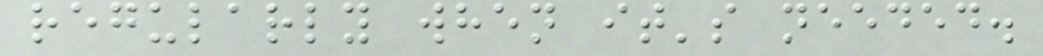regularly when it's needed.
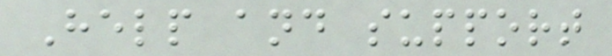Help and support
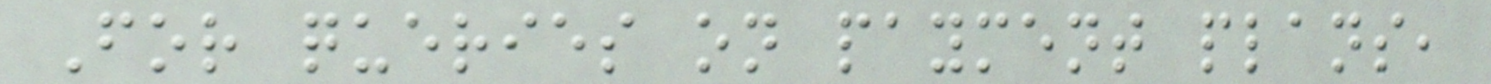For queries on payment plans,
